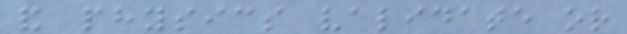and physics validate or
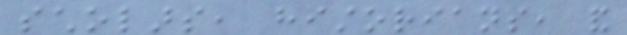scholars, historians, and
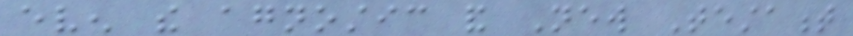even the agnostic and New Testament
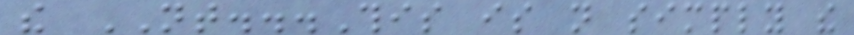the NT...This is not simply the
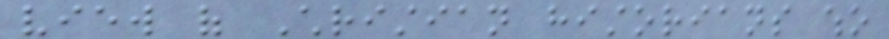view of Christian historians who
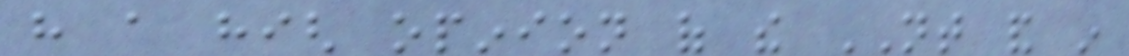have a high opinion of the NT and in
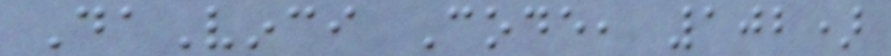DaVinci Code, 102)
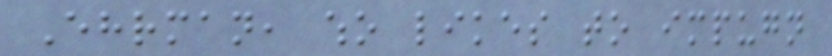Ehrman, who likes to impugn
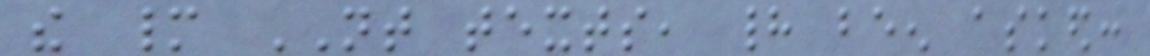the many NT texts, had been asked:
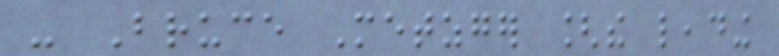- Bruce Metzger [the leading
